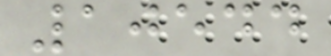10544
